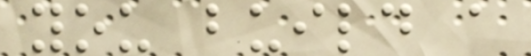you build a
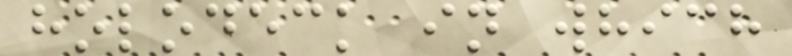holodeck in which
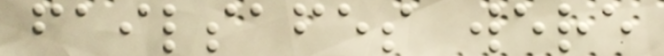failsafes were
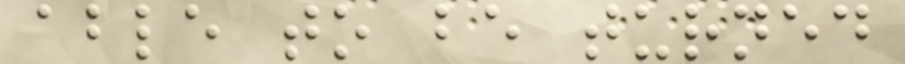able to be turned
